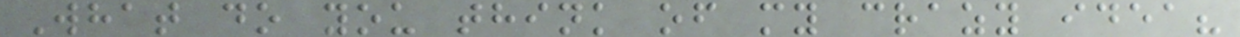What do you think of my crazy idea?
